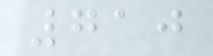710
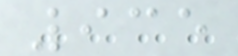935
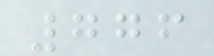776
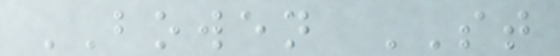BOWEN ST
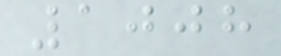1008
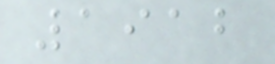1912
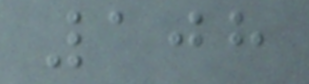108
